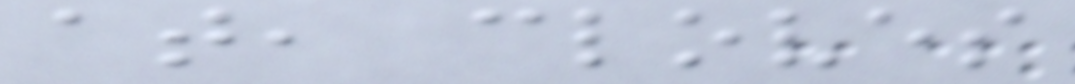at, cloves
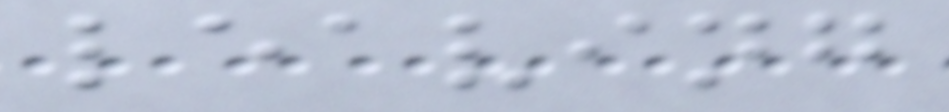leaving
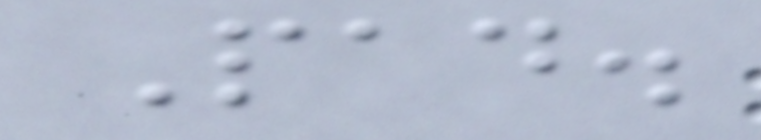Pad.
